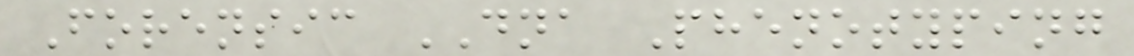Forensic DNA Phenotyping
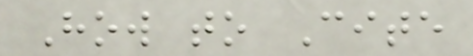How to Cite
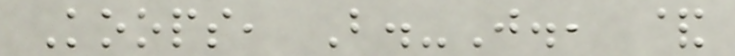Koops, B.-J., &
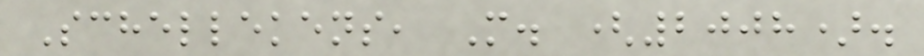Schellekens, M. (2008).
